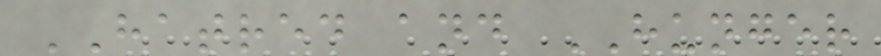HATRED and HUNGER
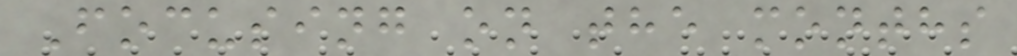Focusing on the months
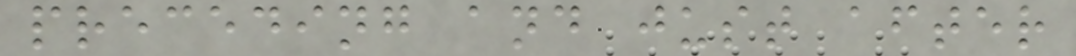preceding and just after
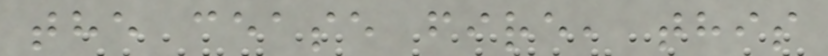the cease fire, this
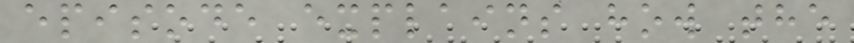episode explains how the
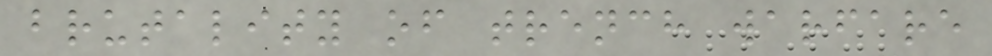brutality of trench warfare
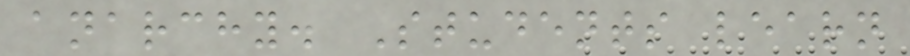anarchy. Students learn
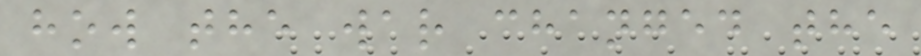how the war changed the
